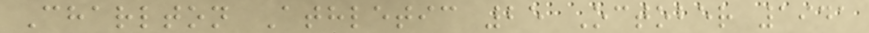Charlton Athletic 25 October 1941
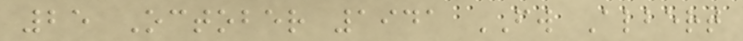25 October 1941 FW Albert
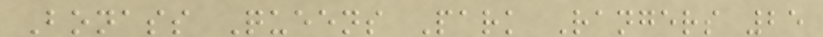Bonass Queens Park Rangers 25
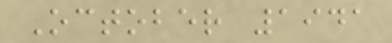October 1941
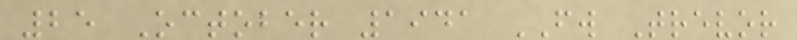25 October 1941 FW Trevor
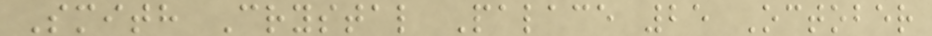Smith Crystal Palace 25 October
